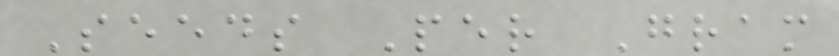Seeds Per Gram
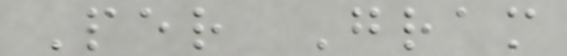Per Gram
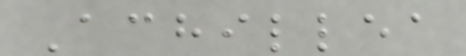Achillea
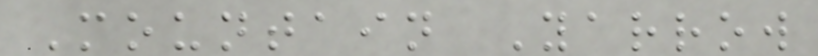Mountain Yarrow
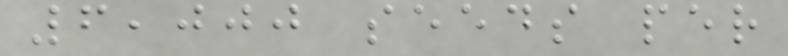6,000 seeds per
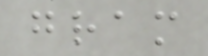gram
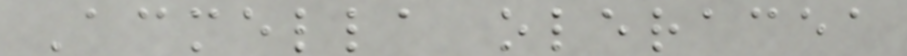Acmella oleracea
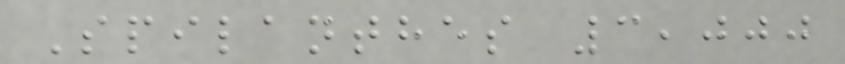Spilanthes 3,000
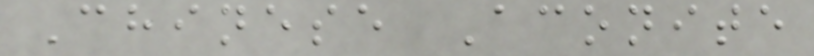Chinese Aconite
